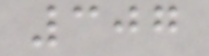307
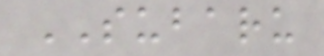SUBARU
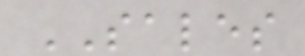SALES
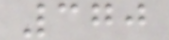370
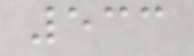533
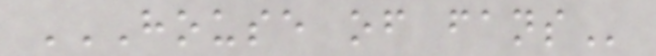HOUSE OF FANS
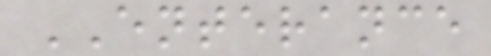ENTERANCE
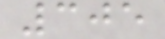305
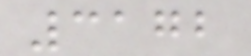3172
